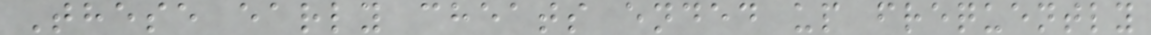These early cheats ended up frequently
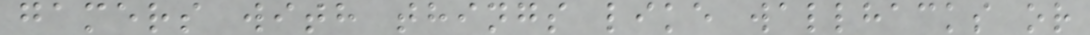gamers with things like wallhacks or
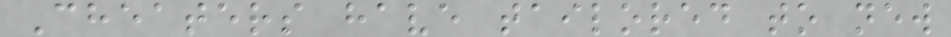Cheaters have tailored to new
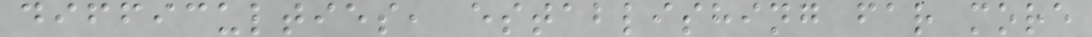difficulties, establishing far more
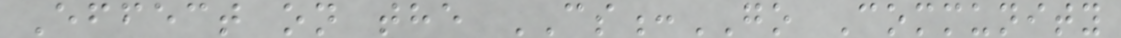Effect on the CS:GO Community
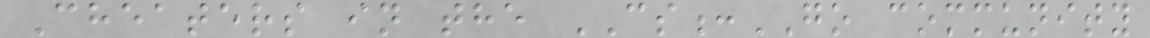Cheaters in the CS:GO community
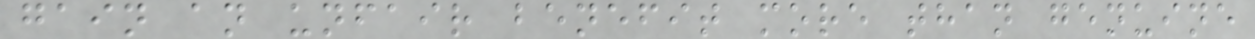gain an unfair benefit more than genuine
